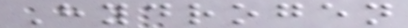Hydrogen
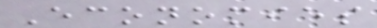Economies
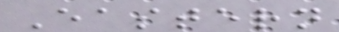Eastern
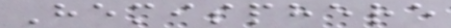Hemisphere
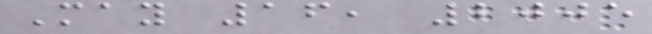May 16, 2005
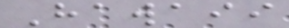Hawaii
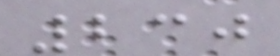230
